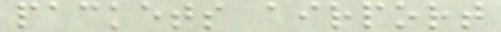packets airport
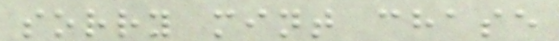sorry mint chase
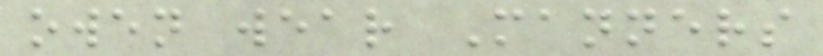owen wear Manners
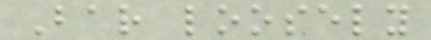Bar loosely
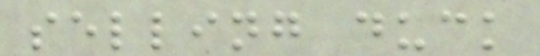selling duck
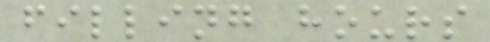filling hours
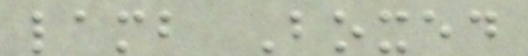lamb Boxed
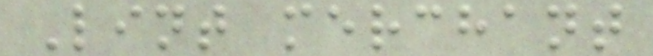Lint merchant
